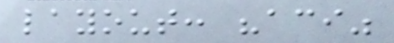layout: "aci"
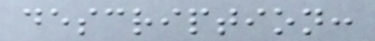description:
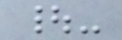|-
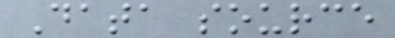Data source
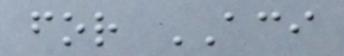for ACI
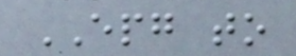EPG to
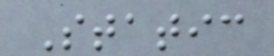Static
